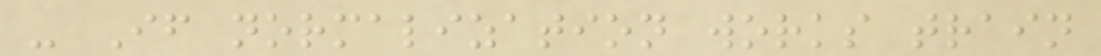- If normalization works train
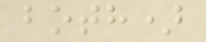both)
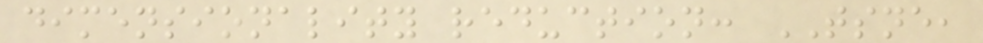dimensionality reduction: TSNE,
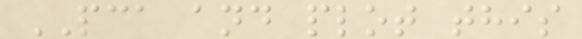PCA and plot this
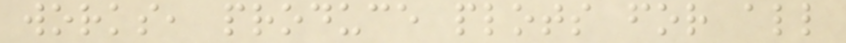works, produce plots for all
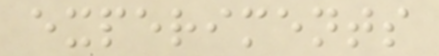experiments
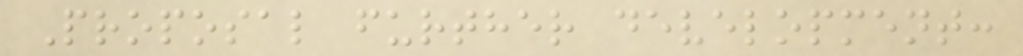Proposal further development:
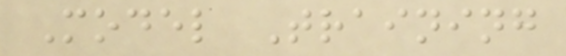Model Training
